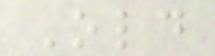Old
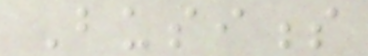Business
